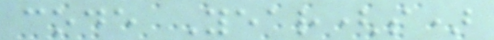code Year(s)
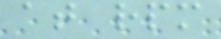at rpm
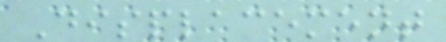Displacement
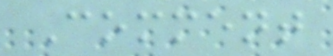Comment
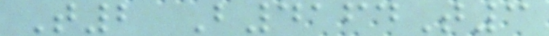T2 B4164T3
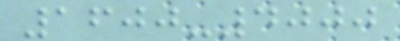1600-4000
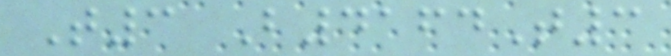T3 B4164T3
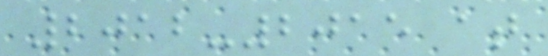2012-2015 at
